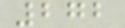272
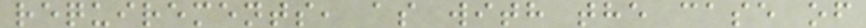requirements, as with the case of
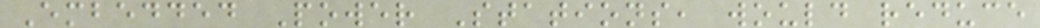Embedded Power Stations, would reduce
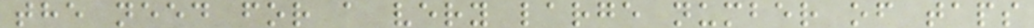the need for a very large number of taps
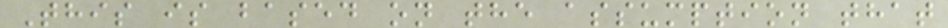This is based on the assumption that
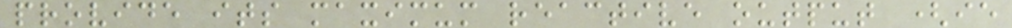provide its maximum reactive output (ie
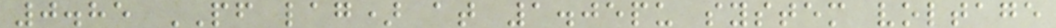0.85 PF lag) at 1.05pu system voltage
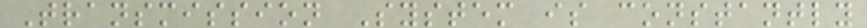Transmission System is constantly
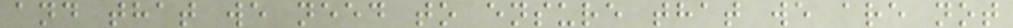and that we need to ensure that we are not
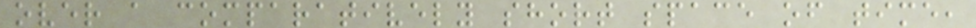over a comparatively short space of time,
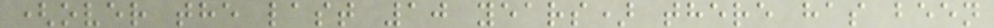(over the last 10 years) there has been
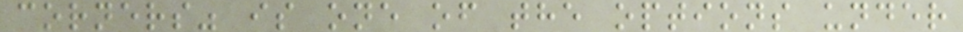corners" is one of the options under
